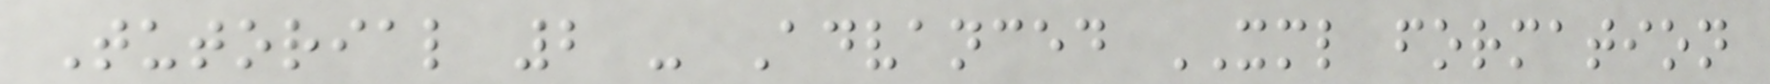Tutorial 2 - Advanced XML formation
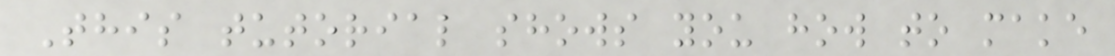This tutorial shows you how to make
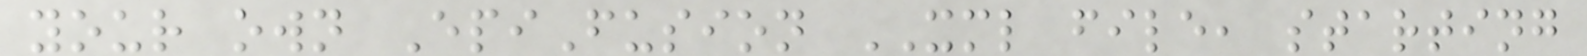your own EpiFusion XML file, starting
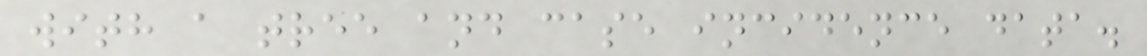with a tree and case incidence data.
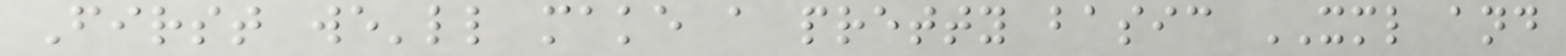First we'll make a pretty basic XML and
